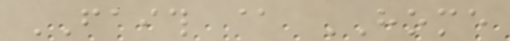FAITH @ HOME
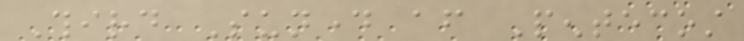Third Sunday after Pentecost
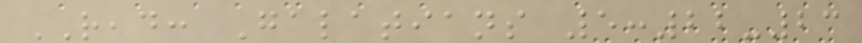READ: Galatians 5:22-23
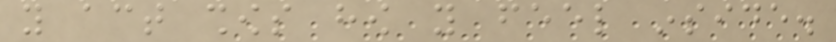you act shows how you feel inside.
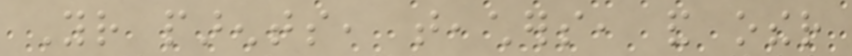Your parents, teachers, and other
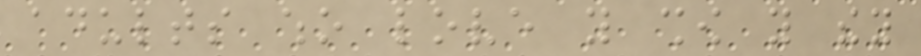adults who love you show you they
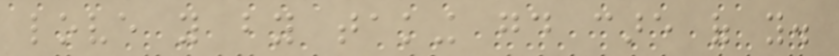love you by taking good care of you.
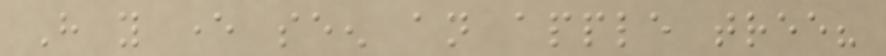Have you ever seen an apple tree?
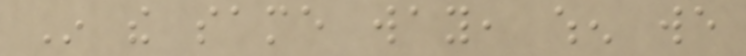In the same way, when we
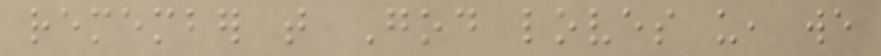remember that God loves us, we
